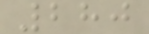280
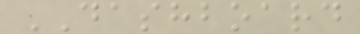DASHBOARD
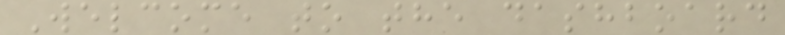Welcome to the dashboard
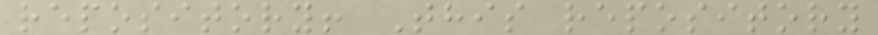repository! This repository
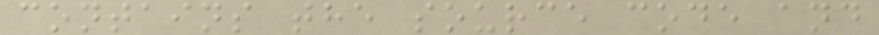contains the source code and
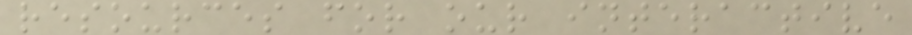resources for our interactive
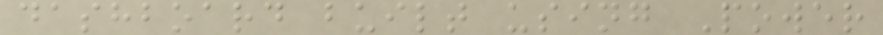dashboard built using Power
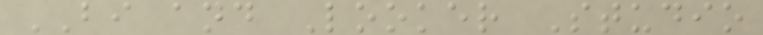BI and Looker Studio
